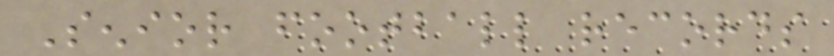Senior football records
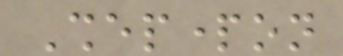Shepparton
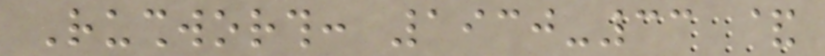Rushworth: 1930-33 &
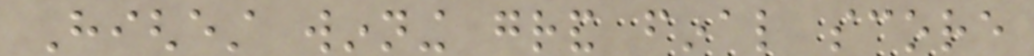Highest winning grand final score
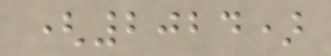(2024)
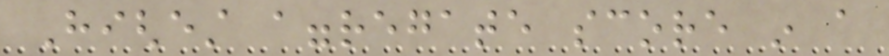Highest aggregate score in a
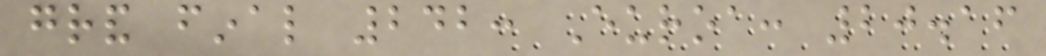grand final 242: Euroa: 20.16
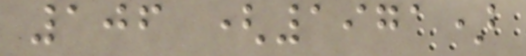106 (1971)
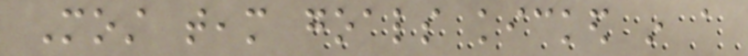Most team goals kicked in a
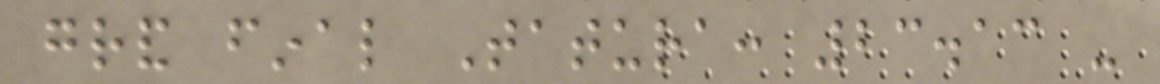grand final Tatura: 23.13 -
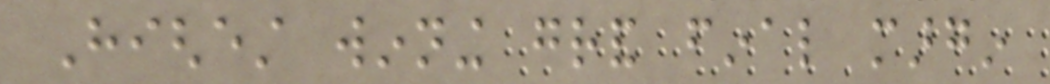Highest winning grand final margin
